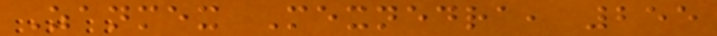Zanmex Mexnedra, 255
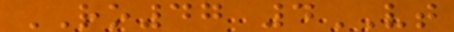RO47 4VT
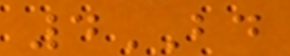4BD
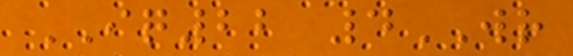IQ22 4WR
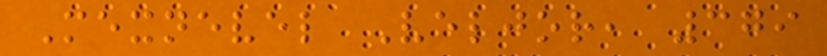Mexnevel Veljor, 379
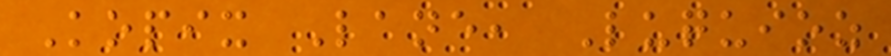Kopix Lane, Luquioz
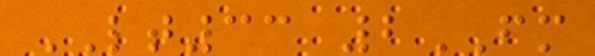LT33 2FM
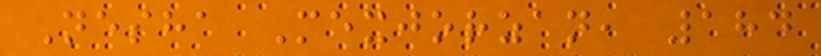Nesha Mexjorzan, 184
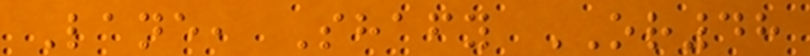Lane, Shafy OR48
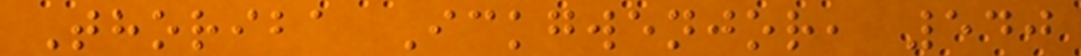Thoriba Ickgwenjor, 540
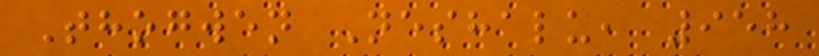Thogwen Neshalu, 958
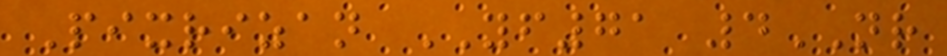Pixrizan YF71 4NR
